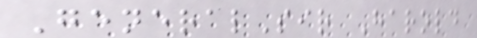GeneralSir Harold
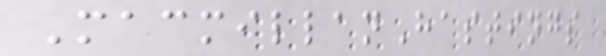MacmillanHastings
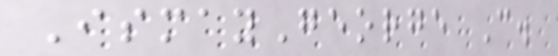IsmayGeorge C.
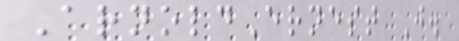ArnoldErnest J.
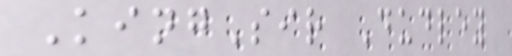KingSir Dudley
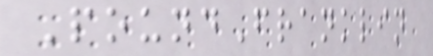PoundFranklin
